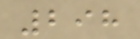298
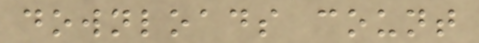downloads count
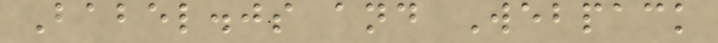Babel.js and Webpack
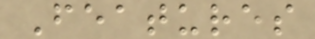Features
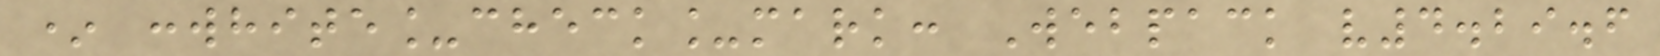* :white_check_mark: Webpack v4.29.6
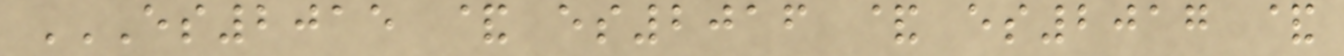ES2015 & ES2016 & ES2017 &
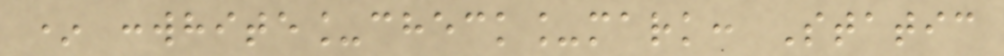* :white_check_mark: Static
